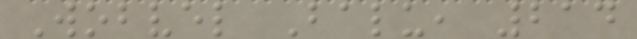Wobvel Balu, 214
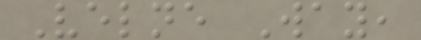Velne Way,
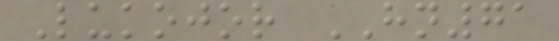Lukojor HN71
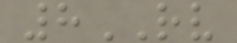8RV
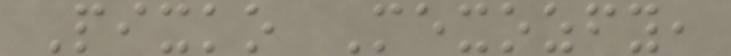Pixko Mexozfy,
